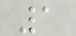1
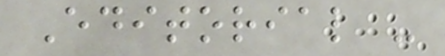Editorial -
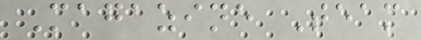Magazine Team
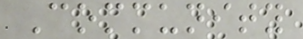Community
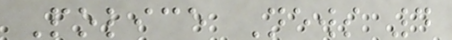Police News 4
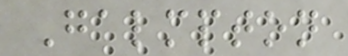Galmpton
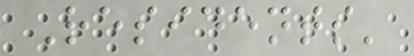Residents'
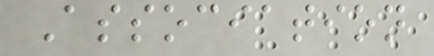Association
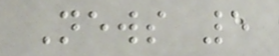News 5
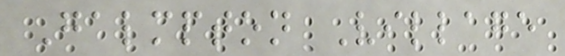Galmpton Village
